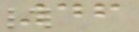46
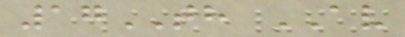17TH AV
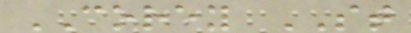COREY ST
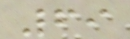69
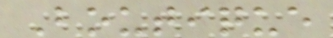Boutique
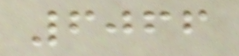6066
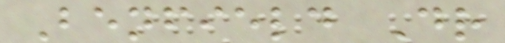Benfield Dr
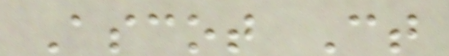Ascot Ct
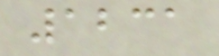1231
